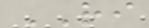RI
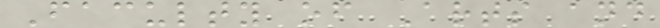Faculty of Arts and
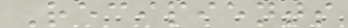Recipients
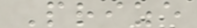Prize
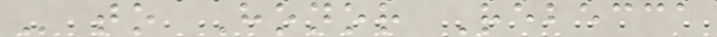- to Honor Rebecca
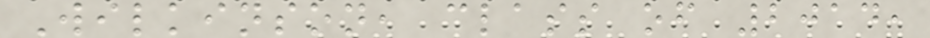Wilkinson, class of 2014,
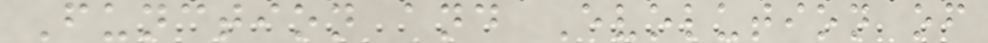Function and Evolution of
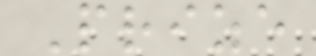Prize
